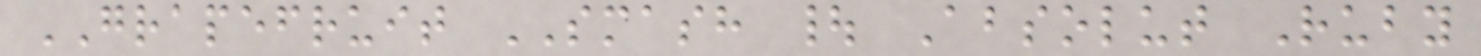GRAPEFRUIT SMASH | Absolut Ruby
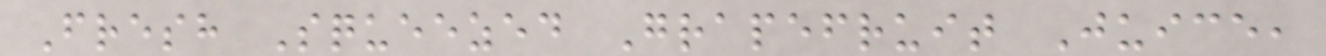Fresh Squeezed Grapefruit Juice,
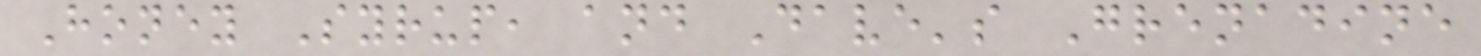Honey Syrup, and Dave's Grenadine
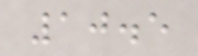10.5
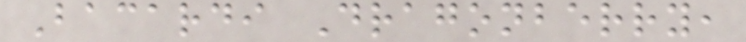Bacardi Dragonberry,
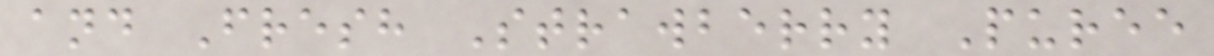and Fresh Strawberry Puree
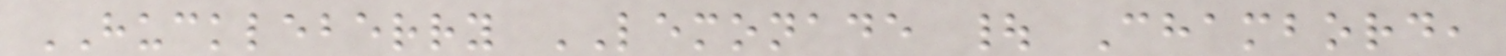HUCKLEBERRY LEMONADE | Chambord,
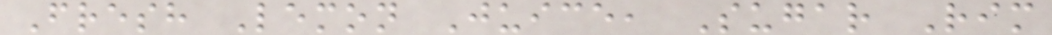Fresh Lemon Juice, Sugar Rim
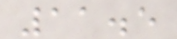11.5
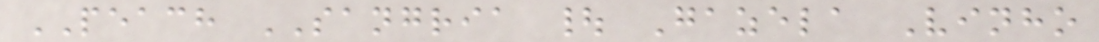PEACH SANGRIA | Gazela Vinho
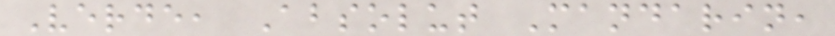Verde, Absolut Mandarin,
